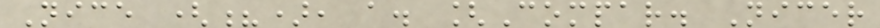Nice (?), a. [Compar. Nicer
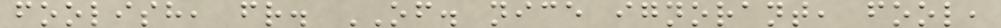foolish, fr. OF. nice ignorant, fool,
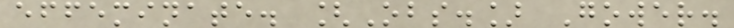effeminate. [Obs.] Gower.
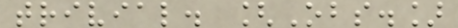trivial. [Obs.]
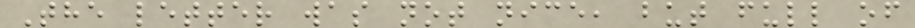The letter was not nice, but full of
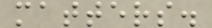matters.
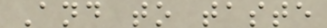And to taste
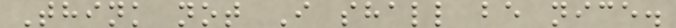Think not I shall be nice.
